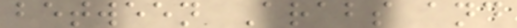between Arabs and
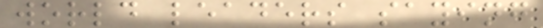world leaders saying
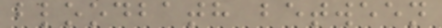bloodbath between
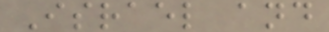Israel and
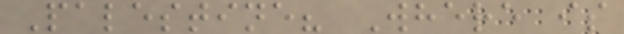Palestine? Where is
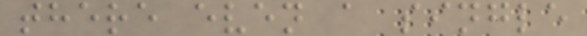there even a single
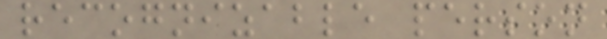recognizable person
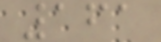161
